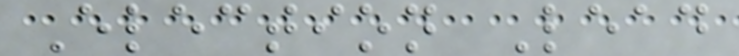Election Lead
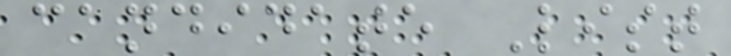candidate List
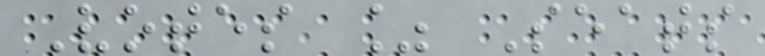Votes % Seats
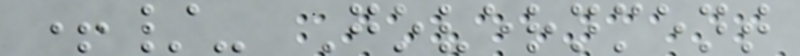+/- Government
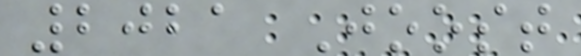2021 Joost
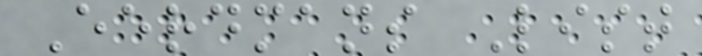Eerdmans List
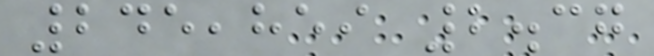245,859 2.37
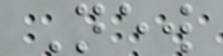New
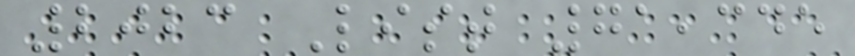2023 List 71,345
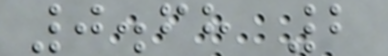0.68 2
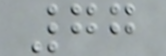77
